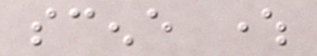scene where
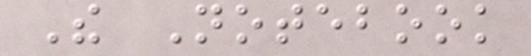The Notebook
